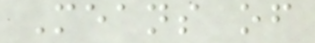Means of
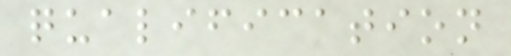qualification
